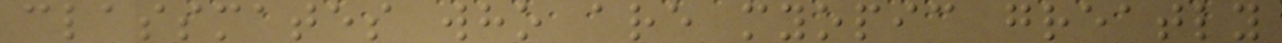classmates who are myopic greatly
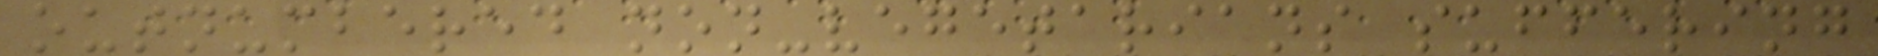outnumbered non-vegetarians suffering
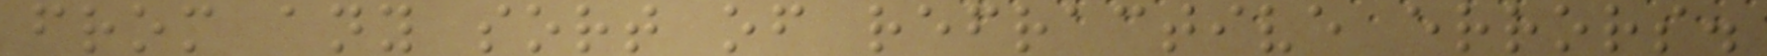from any sort of refractive errors.
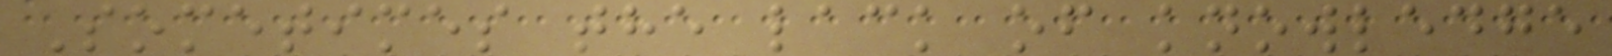Sometimes the lack of knowledge
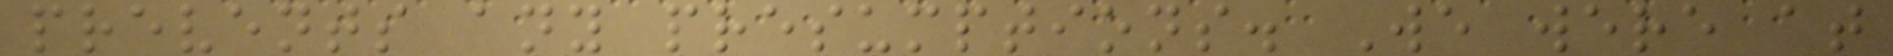prevents any presumptions. We were at
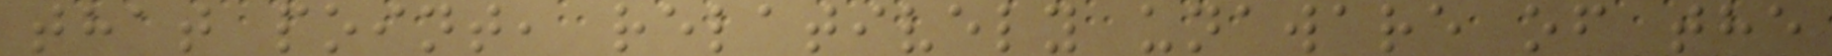that point, relatively unaware of the
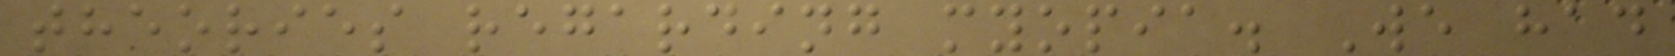theories regarding myopia. We had
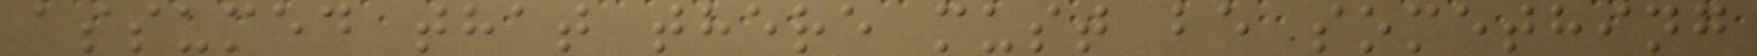assumed that there must be something
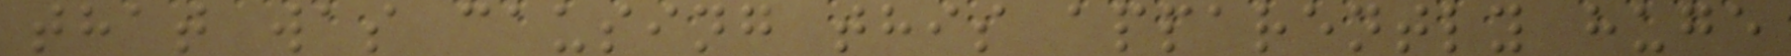that was causing this apparently huge
